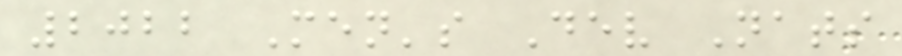2022 Men's Dev Nats
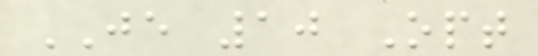JE 10 Opt
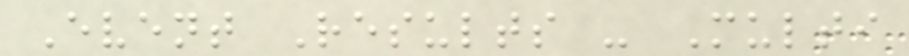Event Results - Multi
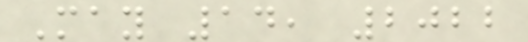May 14, 2022
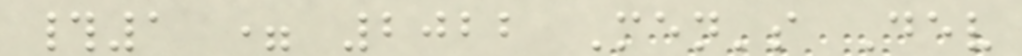#1 = 2022 Men's Dev
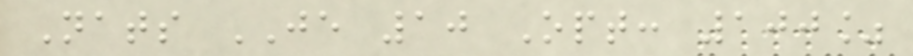Nats JE 10 Opt: 100%
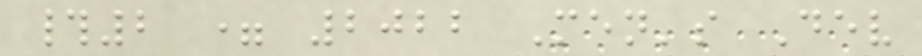#2 = 2022 Men's Dev
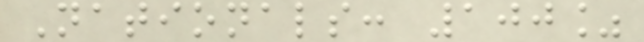Nationals: 100%
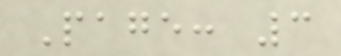Page: 3
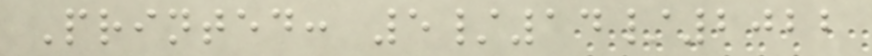Printed: 5/14/2022
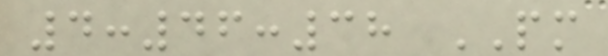4:46:38 PM
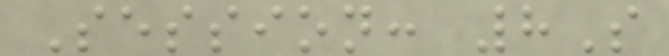Session: 8S
